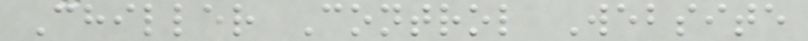Chiller Control Website
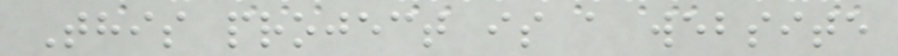This project is a website
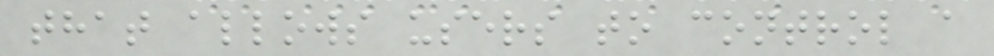that allows users to control a
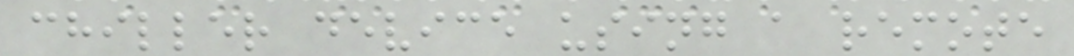chiller device using a remote
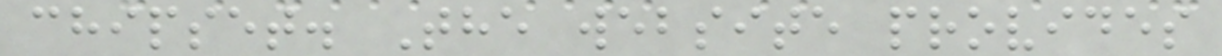chipset. The website provides
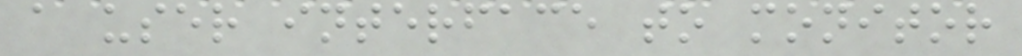a user interface to monitor
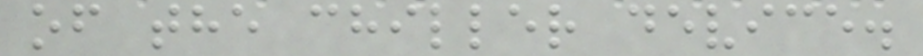of the chiller device.
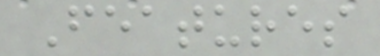Features
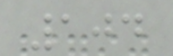104
